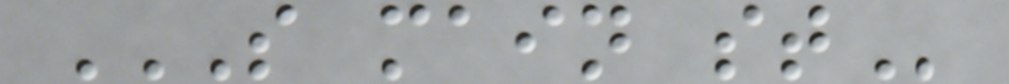S MAIN ST
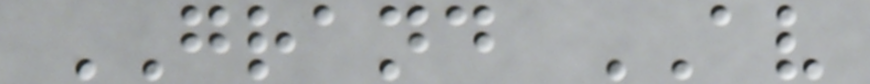GRAND AV
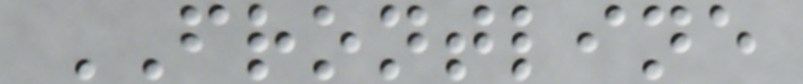FRONTLINE
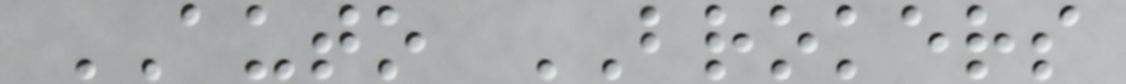AUTO BROKERS
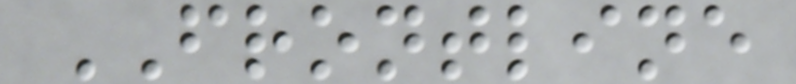FRONTLINE
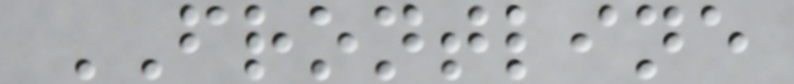FRONTLINE
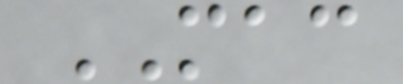MAC
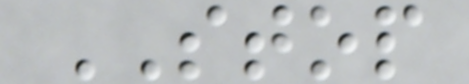STOP
